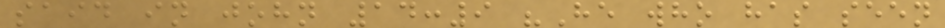said in john 14:9 "He who has seen
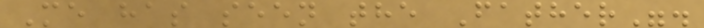Me has seen the Father".
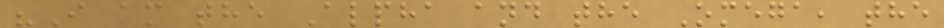"I am the Alpha and the Omega, the
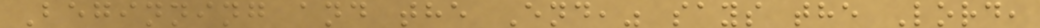Beginning and the End," says the Lord,
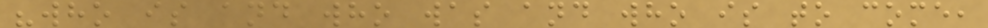"who is and who was and who is to come,
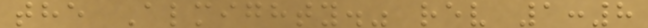the Almighty." rev 1:8
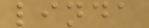linda
